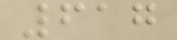617
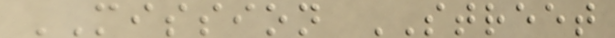MISSION STREET
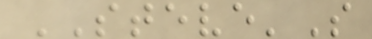STEVE'S
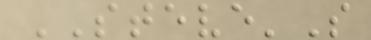STEVE'S
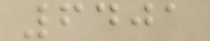6401
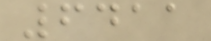6411
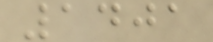1401
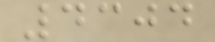4304
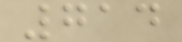714
